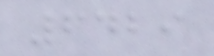6429
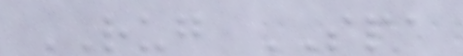RUG SPA
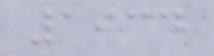1934
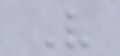V
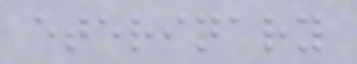eterinary
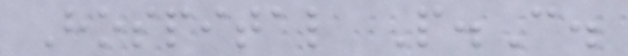Hospital P.C.
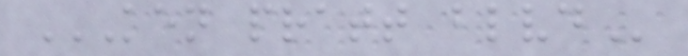KEN PRATT BLVD
